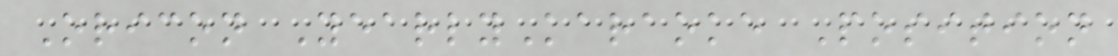Oricon YearlyKaraoke Position
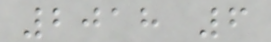2018 6
